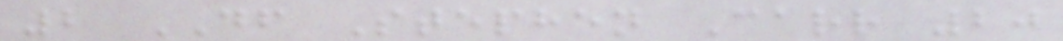2 DF Stephen Carr 20
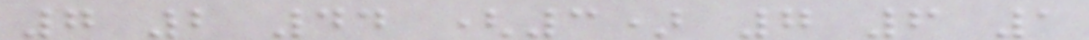7 2 44 (3) 7 6 1
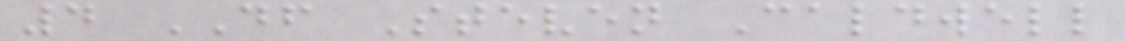4 DF Steven Caldwell
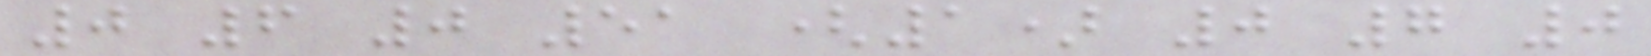0 6 0 51 (1) 0 7 0
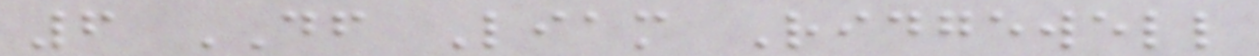6 DF Liam Ridgewell
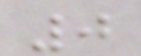0
